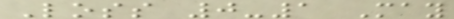Loss 0-1 May
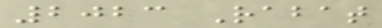2023 Rabat
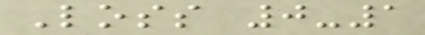Loss 0-1
